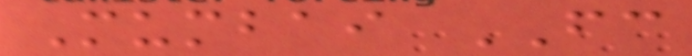Mumbai FC
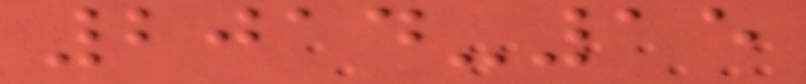2014-15
